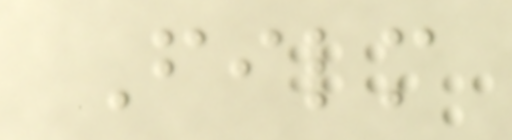Film
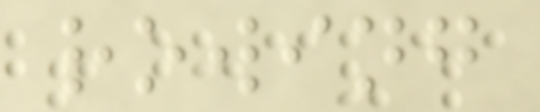rowing
